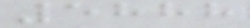5888
